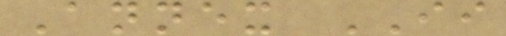Annex II
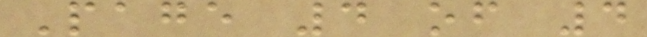Page 4 of 4
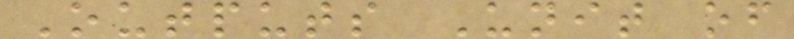Outputs Unit of
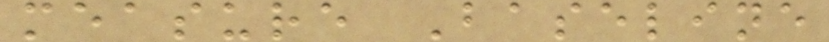measure Baseline
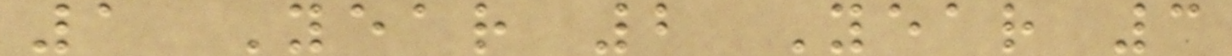1 Year 2 Year 3
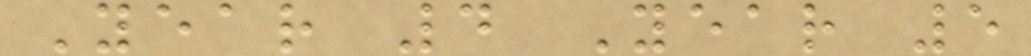Year 4 Year 5
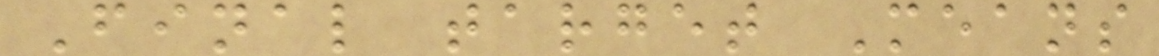Final target Means
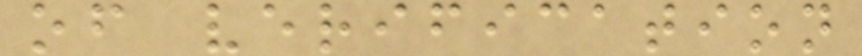of verification
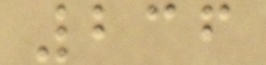236
